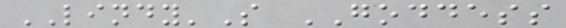LINDY'S GODDESS
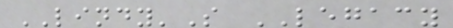LINDY'S LEGACY
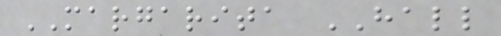MARGARITA HALL
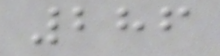286
